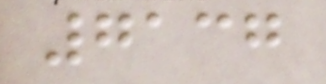7137
